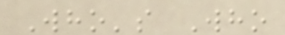Who's Who
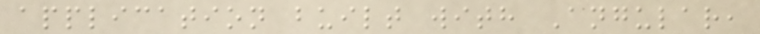application built with Angular,
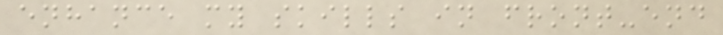enhance my skills in front-end
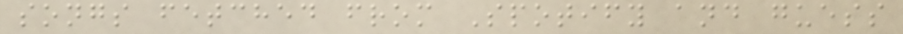songs fetched from Spotify and guess
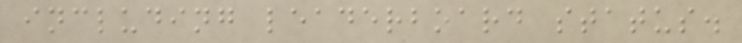including leaderboard status.
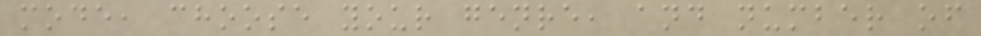mode, choose your genre, and number of
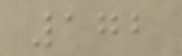172
